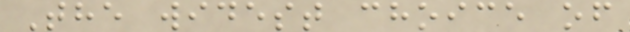The widest choice of
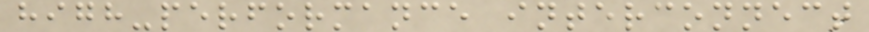high-performance interconnect
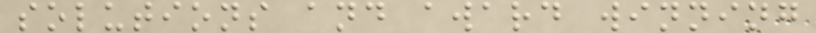solutions and award winning
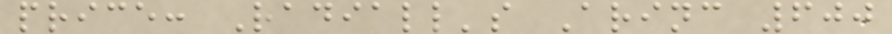price: Radiall's Arinc 600
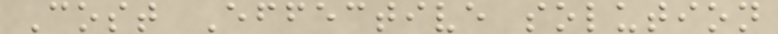Cost Effective solution
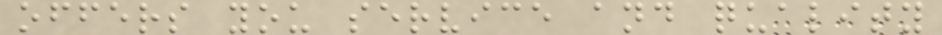offers you service and quality
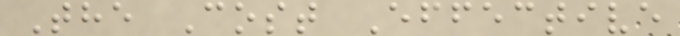The Cost Effective
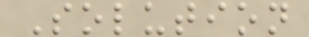Solution
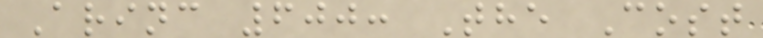Arinc 600: The Cost
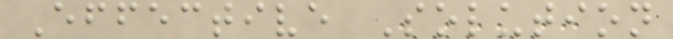Effective Solution
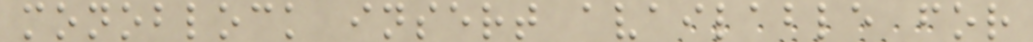monoblock insert available for
